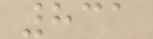831
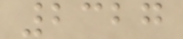2327
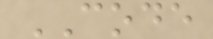CODE
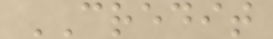CREDIT
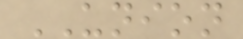UNION
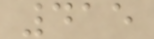415
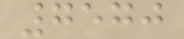7570
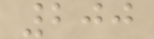200
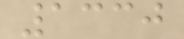1330
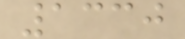1330
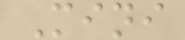Mini
